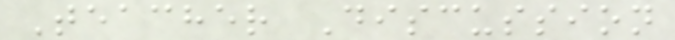Teacher Discussion
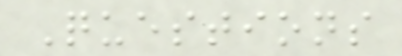Questions
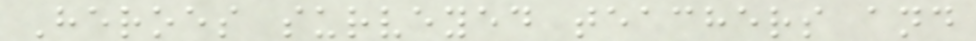Heroes surveyed teachers and
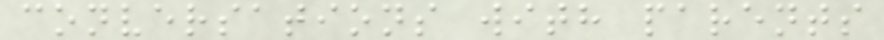conversations with parents
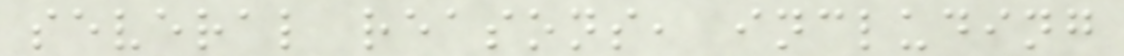several reasons, including
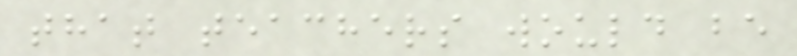that teachers would be
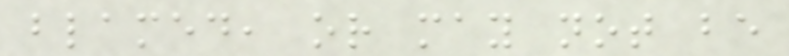blamed, or may not be
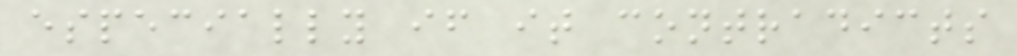especially if it contradicts
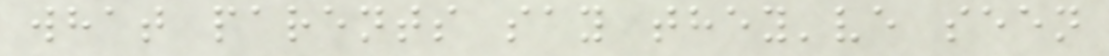what parents say they've seen
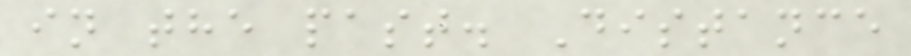in the past. Distance
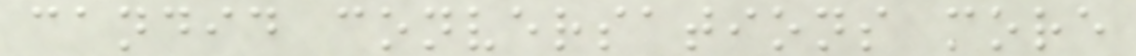candid conversations more
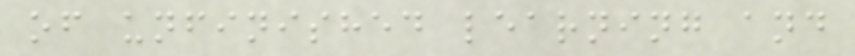of unfinished learning and
